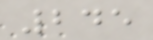245
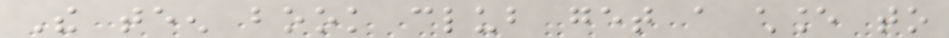The teen book club get a chance to
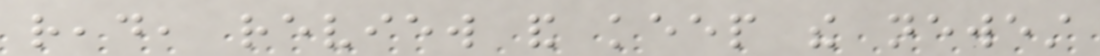read, review and keep the newest
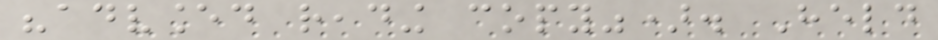"advanced reading copy"). Held
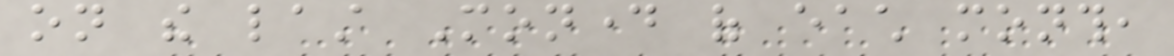on the last Monday of each month,
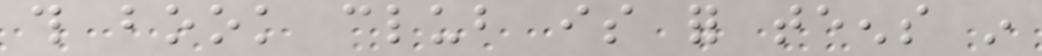this book club is for teens in
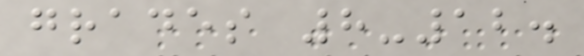grades 8-12.
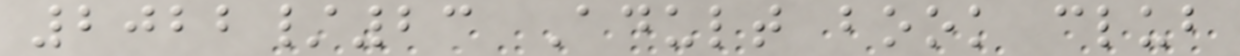2022/23 Adult book club
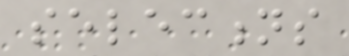selections
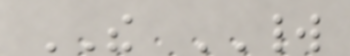THE WORLD
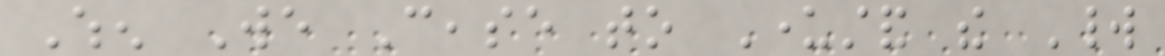When We Cease to Understand the World
